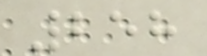258
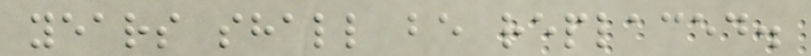years shall be replaced.
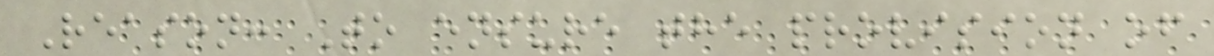Reason: To ensure the provision of
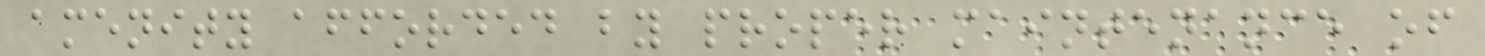amenity afforded by proper maintenance of
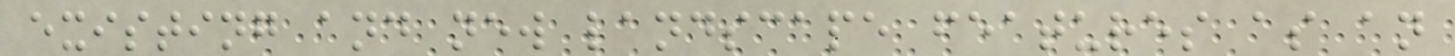existing and new landscape features as an
